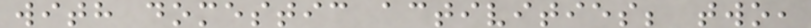with domestic activities; two,
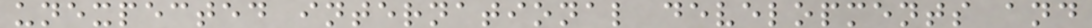unexpected international developments and
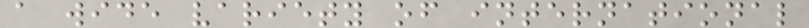a wide variety of international
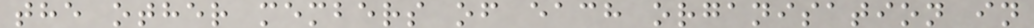the other members of each organisation in
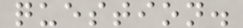question.
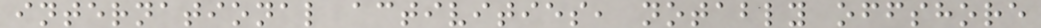international activities, notably offshore
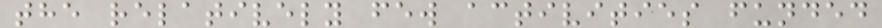the relatively few activities funded
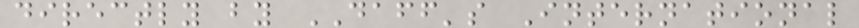directly by DAFF's International
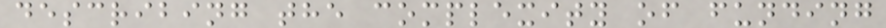describing the complexity of funding
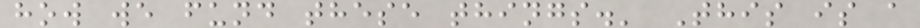how we fund these things.' This is a
